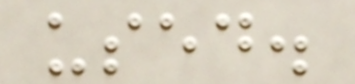used.
